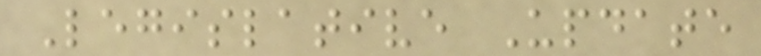Legislative Update
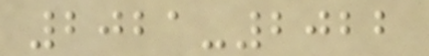2021-2022
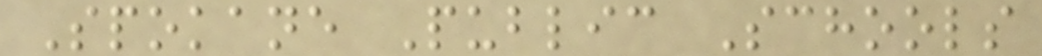Spokane Public Schools
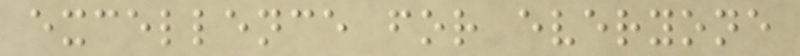excellence for everyone
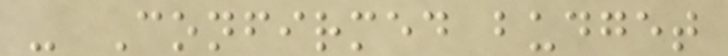- Confirmed budget
